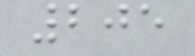205
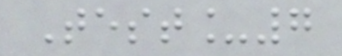Test_7
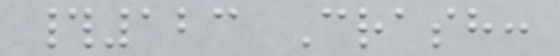#123 Crash:
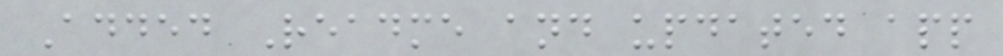Added Readme and updated app
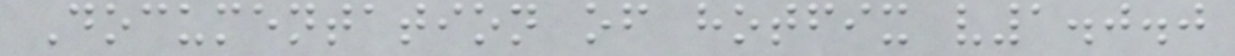Documentation of hotfix v1.0.0
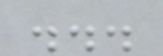...
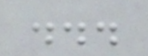...
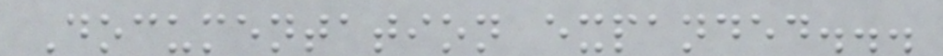Documentation expanded...
